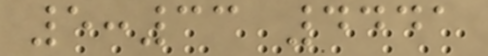5:33 4441
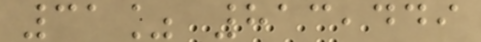31% 813,449
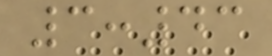3:43
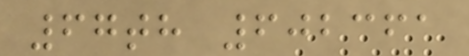67th 602361
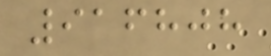916808
